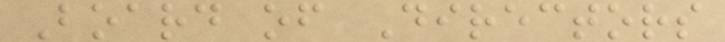Board of Directors
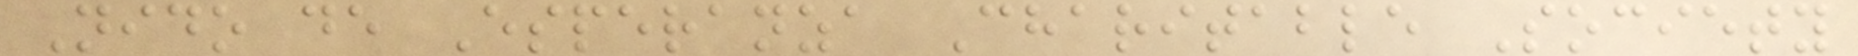Nido de Esperanza Charitable Society
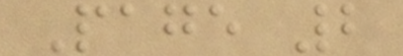Page 2
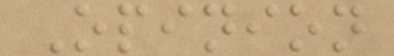Opinion
